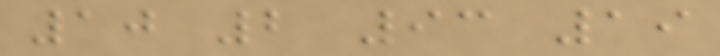10 2 93 19
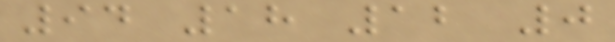94 18 12 0
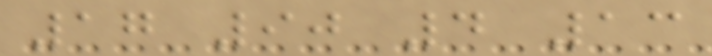17 90 4 13
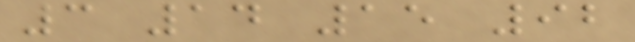3 14 15 92
